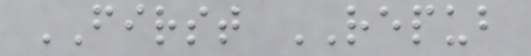FIRST REPUB
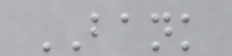BANK
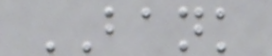BANK
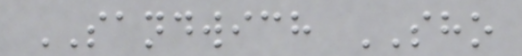SANDWICH SHO
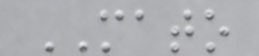MATO
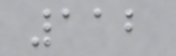112
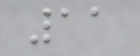11
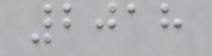2018
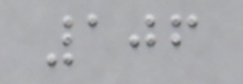106
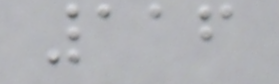116
